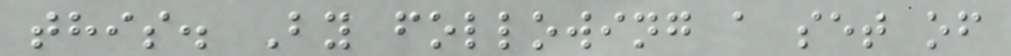this. By following a set of
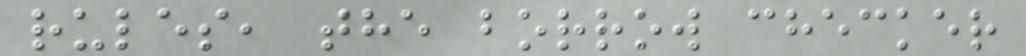rules, the borrow checker
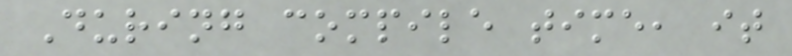During compile time, it
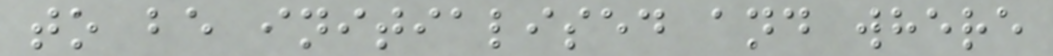to be initialised and where
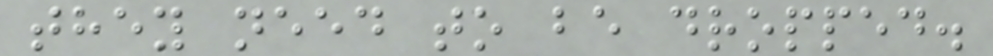they need to be dropped.
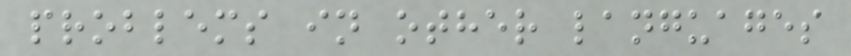problems in other languages
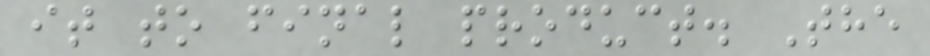it to final product. The
